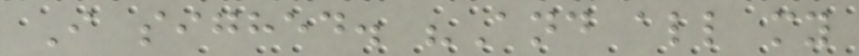I sighed. "And all my
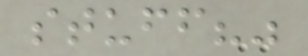stuff?"
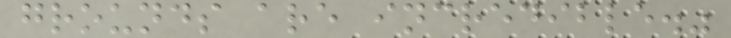grounds are incredible."
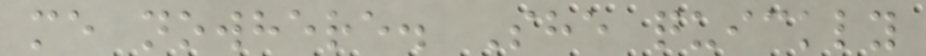me nowhere. She quickly
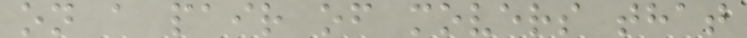on a pair of movers that
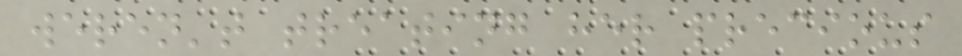weren't treating her precious
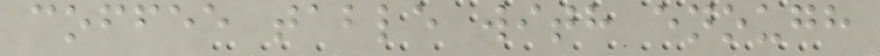coffee table with enough
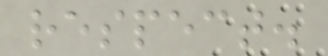respect.
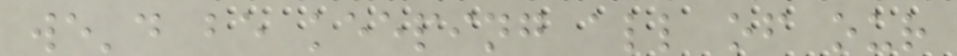we'd be keeping all of our
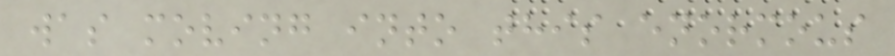was moving into this enormous
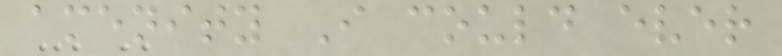amenity I could ever
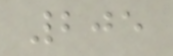205
